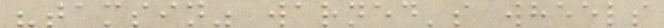"tamsin" warned's wheels
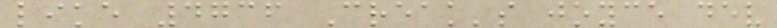like 4736 Creak's joyce dev
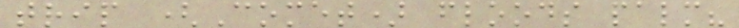trip (Comet) floods palm?
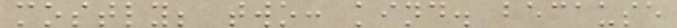mostly; two: kind. because
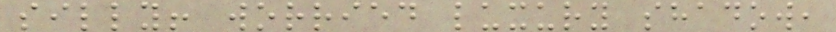silly! worried luxury shadow,
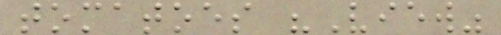tomatoes "View"
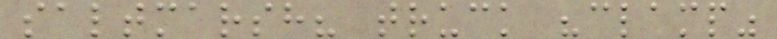saltmarsh? truck "clamp"
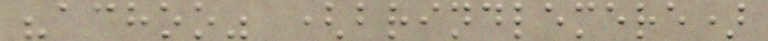"achoo" (brindlemere)
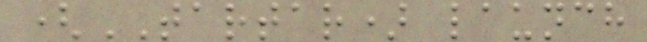(TARTAR) launch
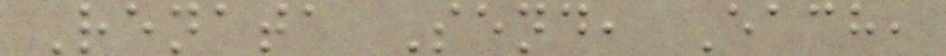Renata Send, Each,
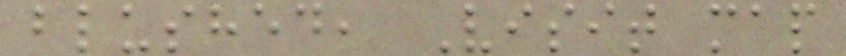blushed, Visit map
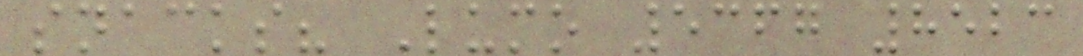snacks? Lumo 5367 8523
